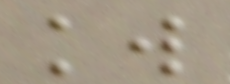kw
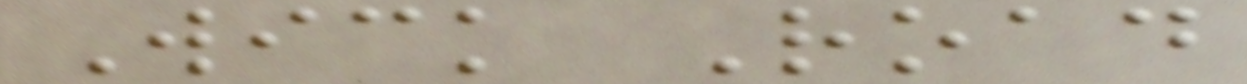Wick Road
